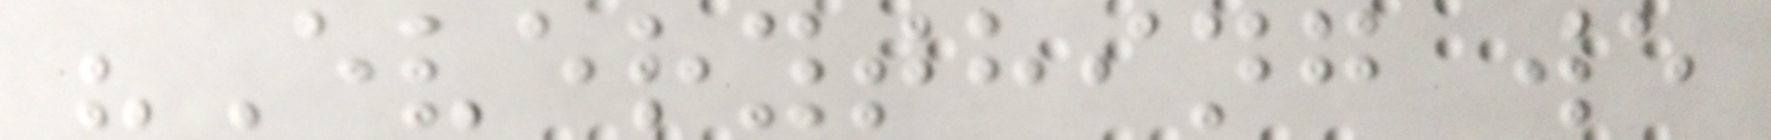"Everything we
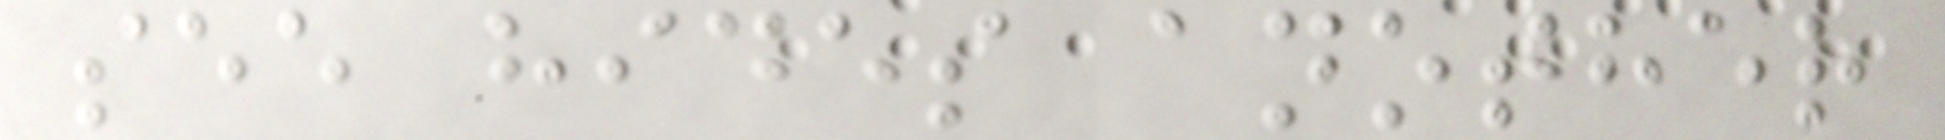see hides another
